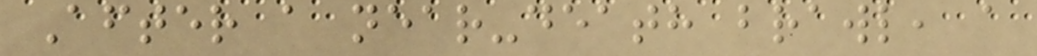After a near-death brawl, a
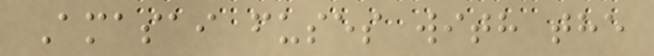Amasai fuses with the
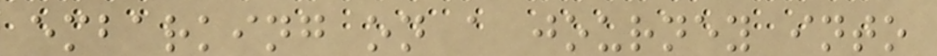embarking on a journey into
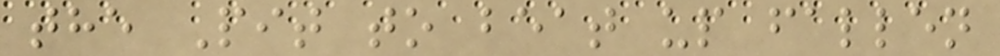the Pit to beat up fallen
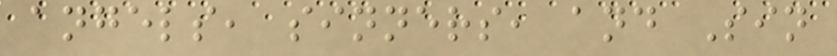angels, sinners, and Sin
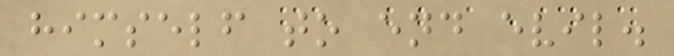himself to end evil.
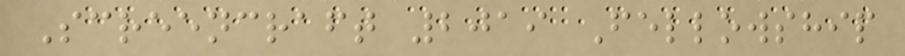Screencraft 2019 Fellowship
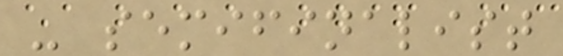- semifinalist
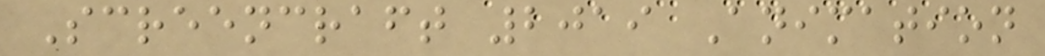Screencraft 2019 Animation
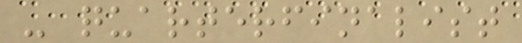- quarterfinalist
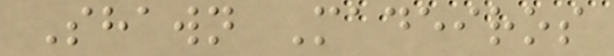Shawn Madeiros
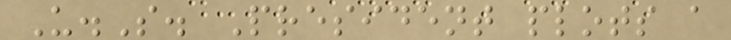U.S. President plots a
